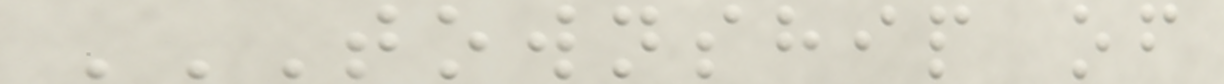TOWNSHIP OF
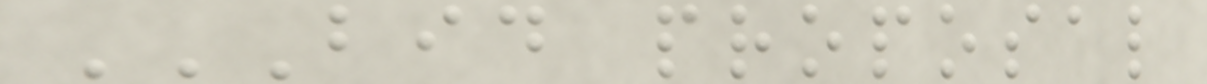BID PROPOSAL
